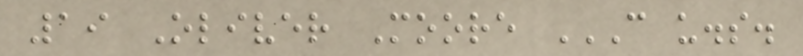19 Oliver Moore C U.S.
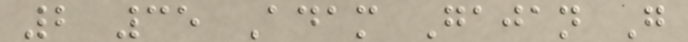2 35 Adam Gajan G
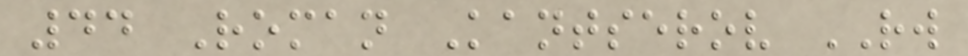44 Roman Kantserov RW
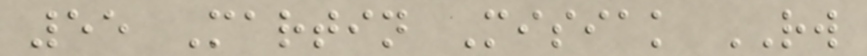55 Martin Misiak RW
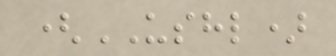(USHL)
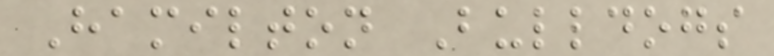Hamilton Bulldogs
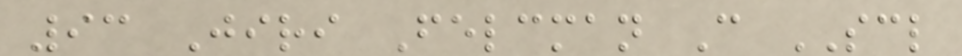93 Jiri Felcman C SCL
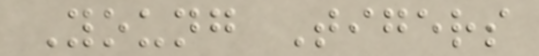Young Tigers
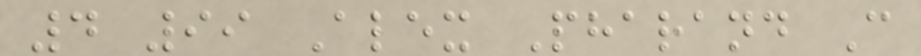4 99 Alex Pharand C
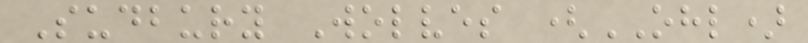Sudbury Wolves (OHL)
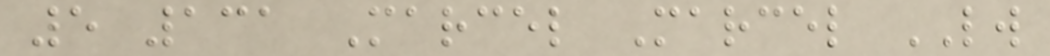5 131 Marcel Marcel LW
